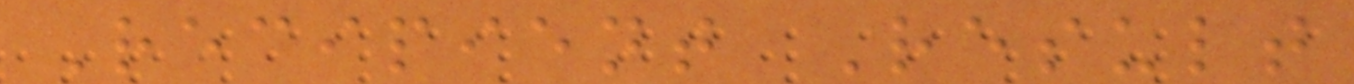Recipient Result
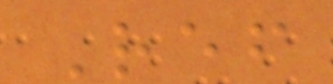Ref
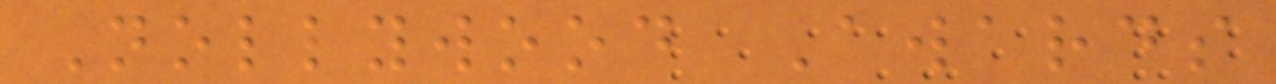Nollywood Awards
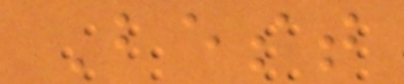Best
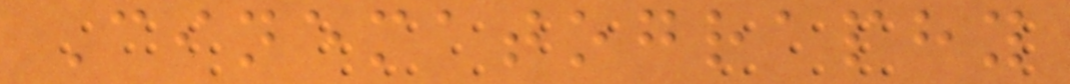Cinematography
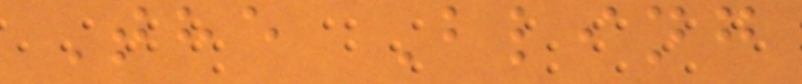The Bling
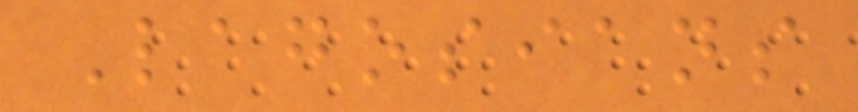Lagosians
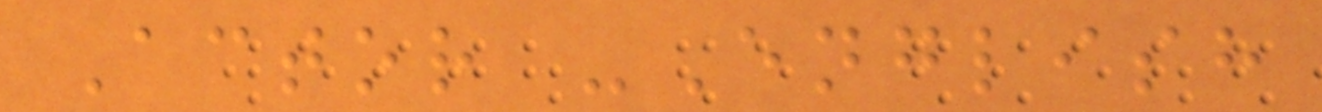Actor -English
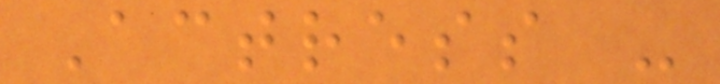Actress -
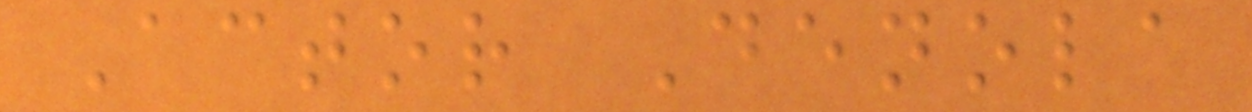Actor Denola
